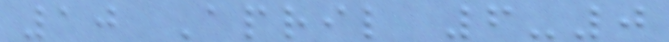10 April 6-0
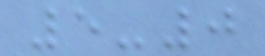5-0
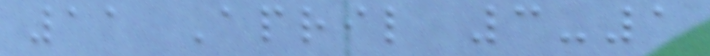11 April 3-1
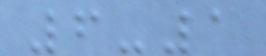6-1
